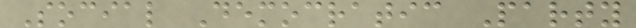Social Democratic Party
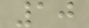10
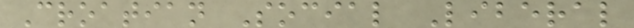Croatian Social Liberal
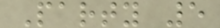Party 5
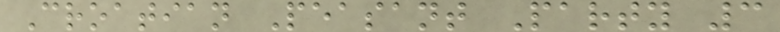Croatian Peasant Party 3
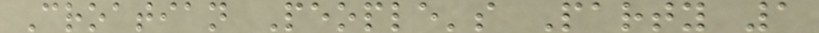Croatian People's Party 1
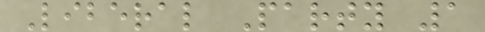Liberal Party 1
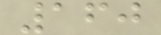160
